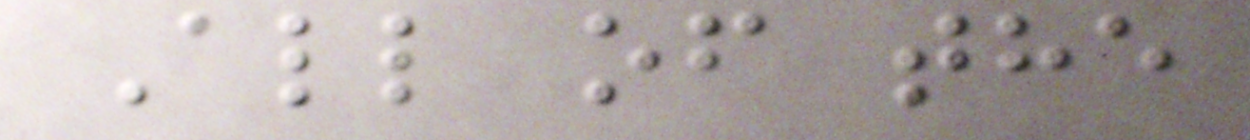All of the
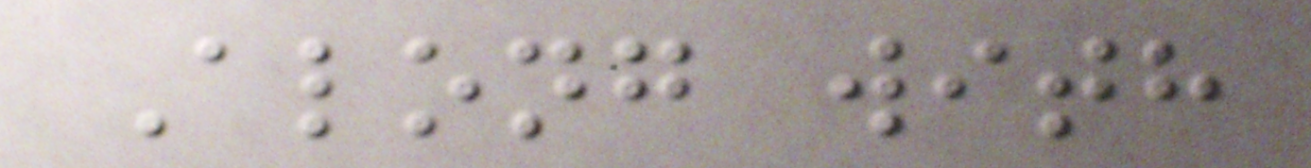Along with
